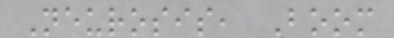Neurosis, Boom
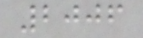2006
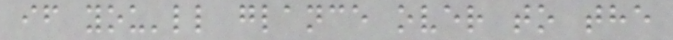if you'll glance over to the
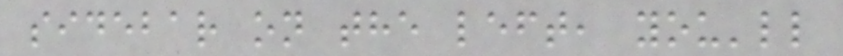sidebar on the left, you'll
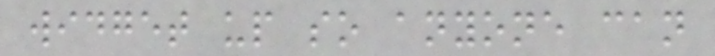widget up so anyone can
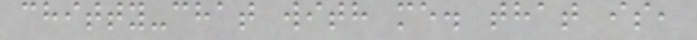chitty-chat with me. that is,
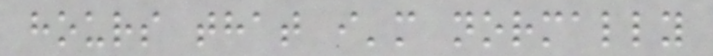hours that i'm normally
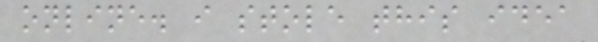online. i stole this idea
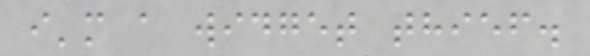i'm a widget thief.
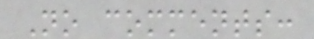No comments:
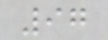97
